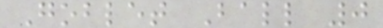Goblet Ball 0
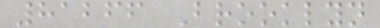81266 Brooklyn
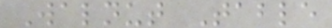Walnut Table
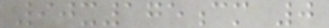90x175cm 0
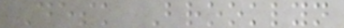Desk Brooklyn
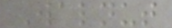Walnut
